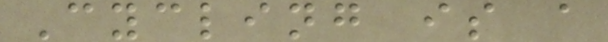Cycling is a
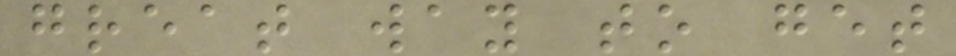great way to get
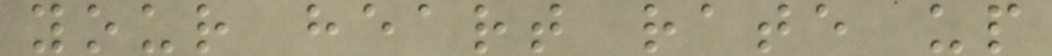your heart rate up
